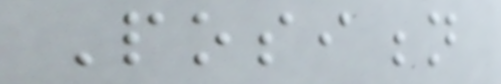Position
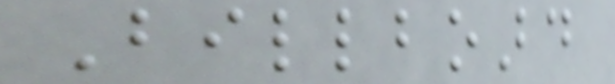Billboard
